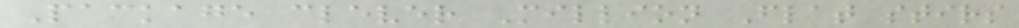Package clever Million Flat stirs
